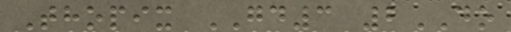Thopix GD3 2DO
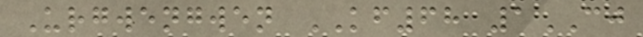Urgwengwen KF68 1CJ
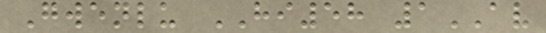Gwenlu HI58 1AV
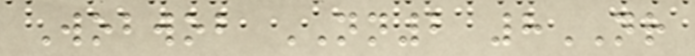Wobwob NN2 8NR
